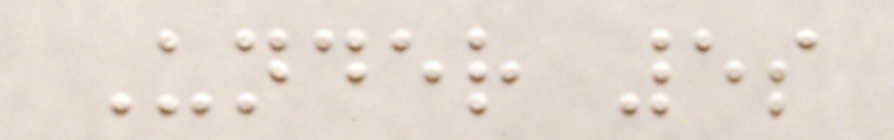Under 5s
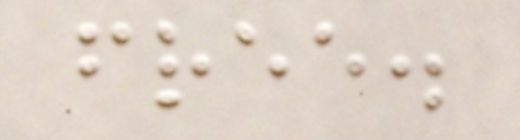free.
